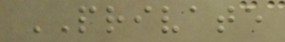PRIVATE
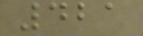421
